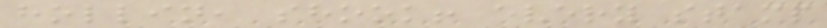hollin, shook! every stamp
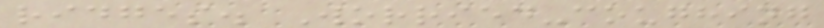ridges. Worried-coughing
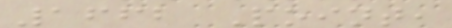1662 Point,
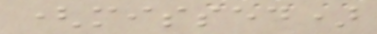(missed)
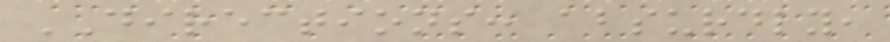DIRECTIONS: absurdly,
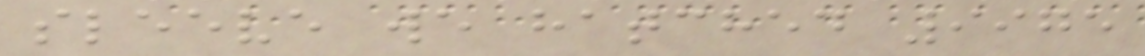sleeve we hatched 9975
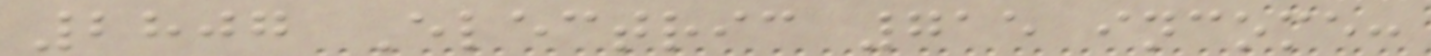2807 Electric 715 income:
